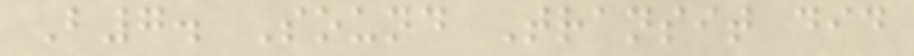B7. Sound Transit did
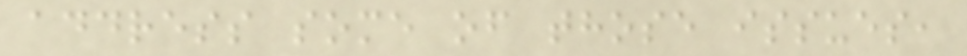address some of those issues,
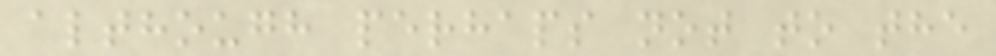although perhaps not to the
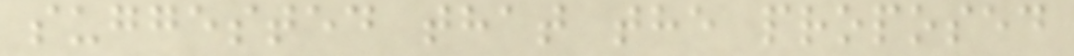suggested that the proposed
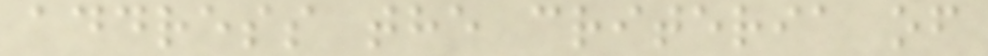address the criteria of
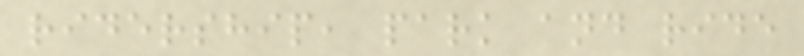ridership, park and ride
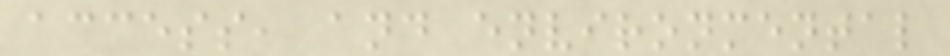access, and environmental
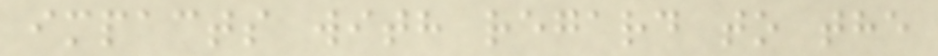impacts with regard to the
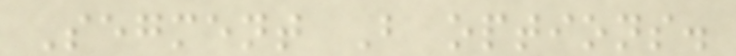Segment B options.
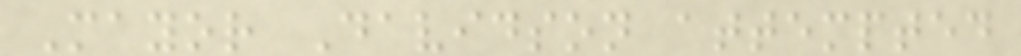Mayor Davidson attempted
